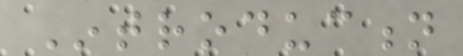Introduction
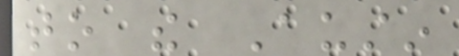to the Austin
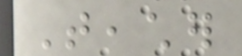Teacher
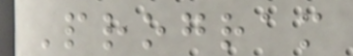Program
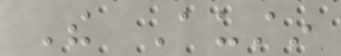The Austin
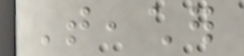Teacher
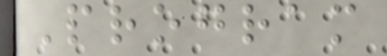Program
